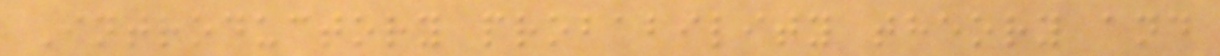Introductory probability theory and
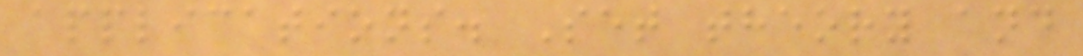applications. Set theory and
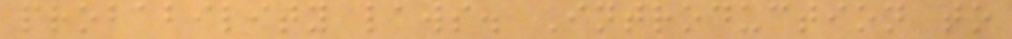probability laws. Introduction to
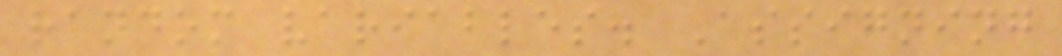random variables. Assigning
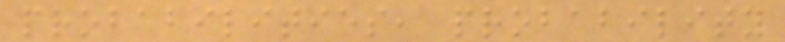probabilities, probability
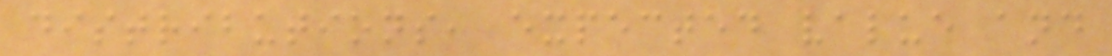distributions, expected value and
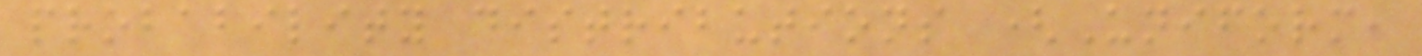probability distributions (Uniform,
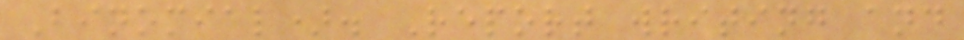Binomial). Report writing and
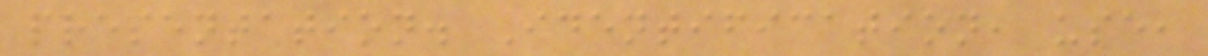presentation. Identification, use,
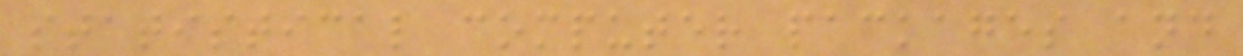statistical computer packages and
